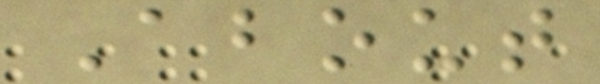About
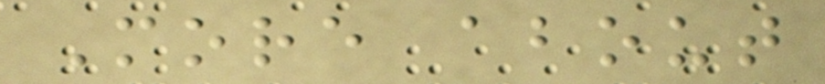More about
